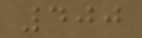400
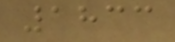1833
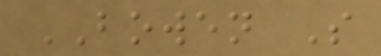BOWEN S
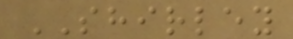SHIRLEY
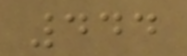444
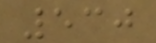530
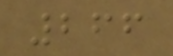266
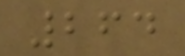264
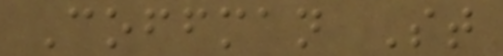Coffman St
